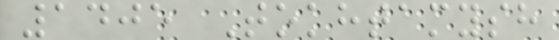1405 Tokhtamysh
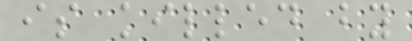is killed by
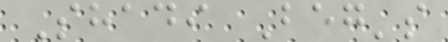Shadi Beg's
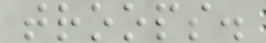troops.
